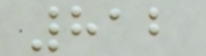812
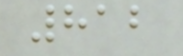812
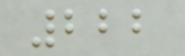222
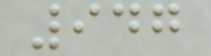947
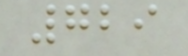729
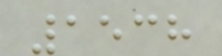1538
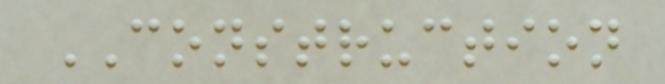CONSTRUCTION
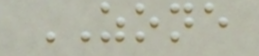ZONE
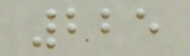225
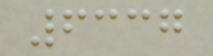6337
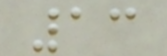13
